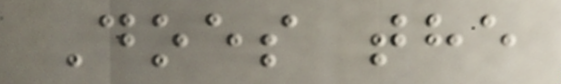Does the
